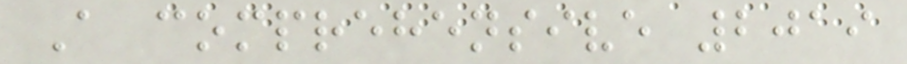A comprehensive 2019
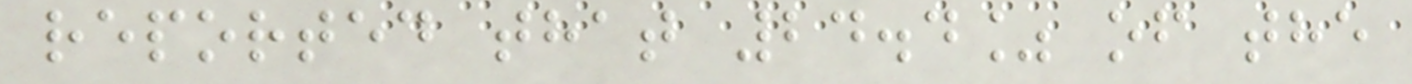reported that 24.4% of the
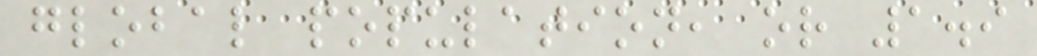global population, or 1.9
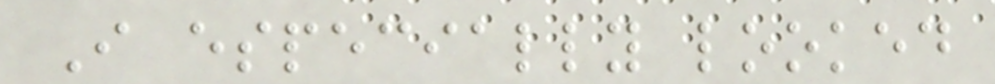I especially looked
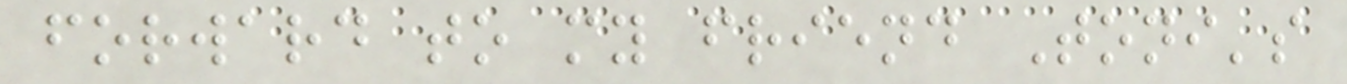forward to my friend Toni's
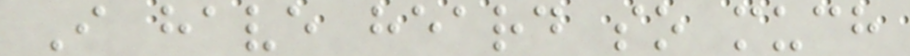I have heard so much
